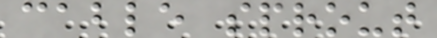cable sprout
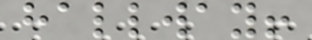hallway!
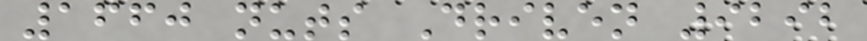1660 nuts Driven 9292
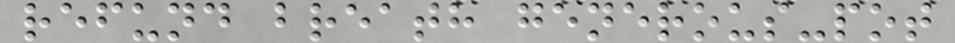refund breath generous-pot
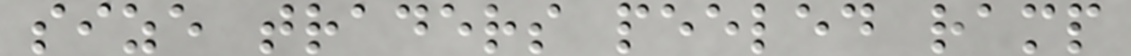size traders peeled ramp
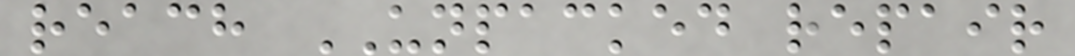reach UNPACKED repair
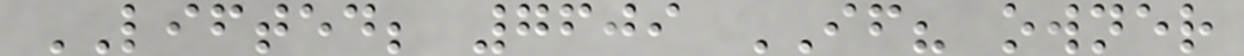LIFTED; 7609 IF? owner
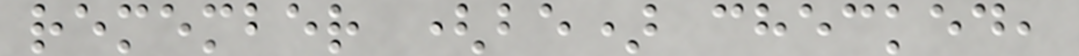remember (be) checked,
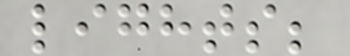lights;
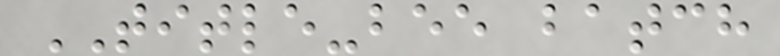TITLE-bee batch
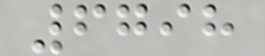6798
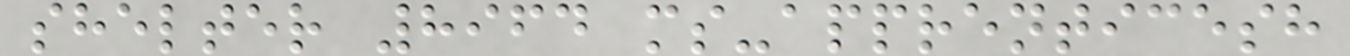shelter 8964 ms-apprenticesh
